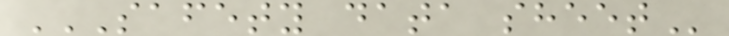SAFETY DATA SHEET
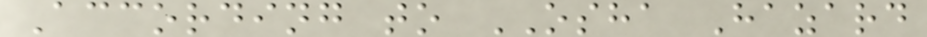According to OSHA Hazard
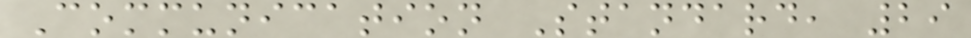Communication Standard, 29
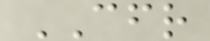CFR
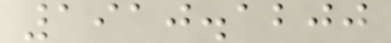1910.1200
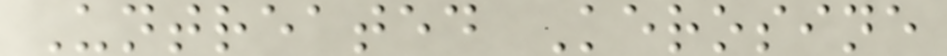Untreated Kerosine
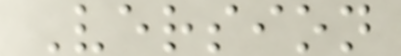Version
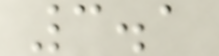3.1
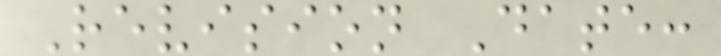Revision Date:
